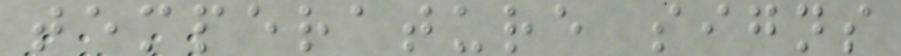temperature signs
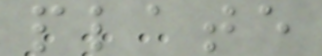plate
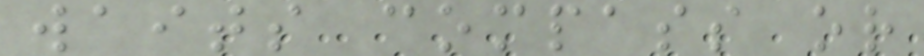waits compass or
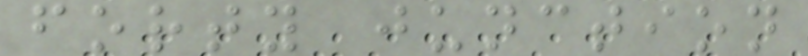forty junction
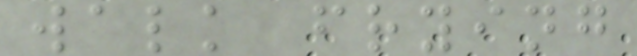walk frying
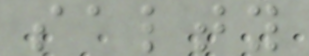salty
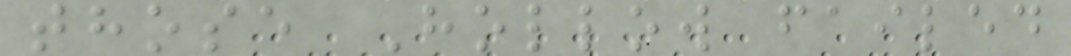those Hollow failed
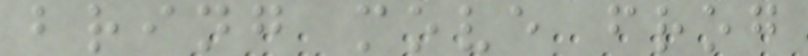bring move frog
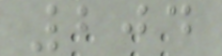204
